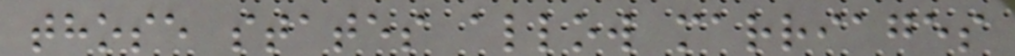those states allow marriages
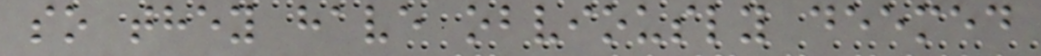so they have obviously deemed
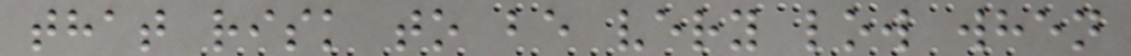that risk to be very low when
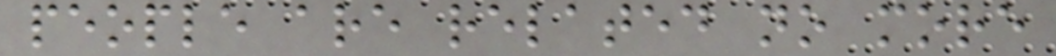people are related no more
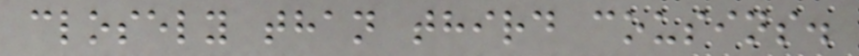closely than third cousins.
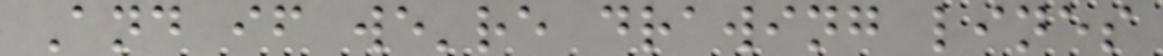And if we're drawing lines
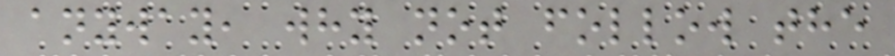anyway, why not follow the
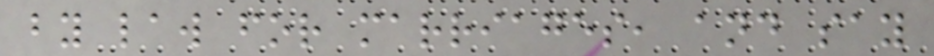by law for marriages, and say
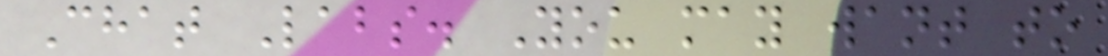Chat Labs. You may want to
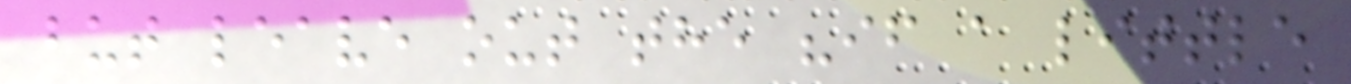but leave out the "if a little
